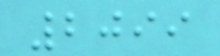2099
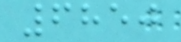6850
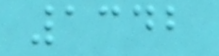1342
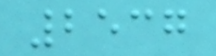2537
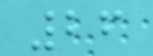26
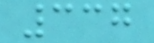337
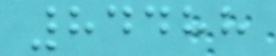84488
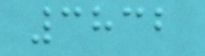3832
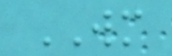WM
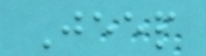Jeep
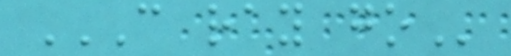C RAY GO
